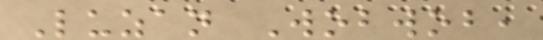Luzan Wobwob,
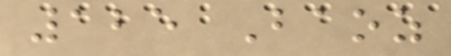125 Baoz
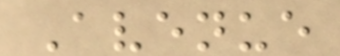Avenue
